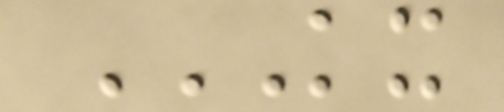KX
